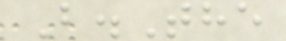B.The
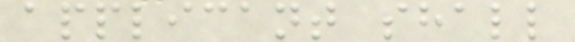applicant shall
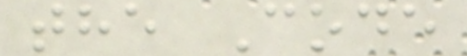the Code
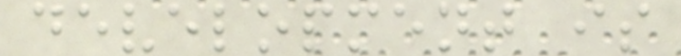development is
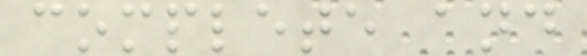complete and
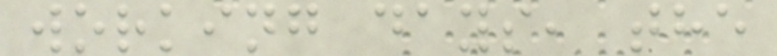working days, the
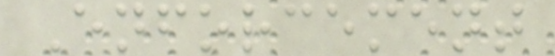Enforcement
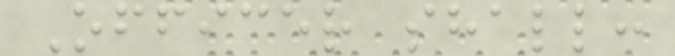Officer shall:
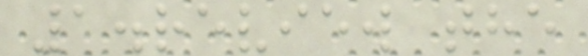1.review the
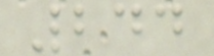244
